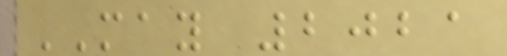MAY 2021
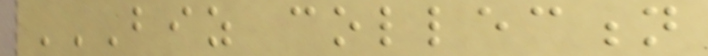BIZ COLLECTION
